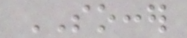SOCCER
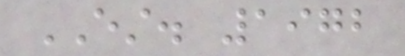EST. 1972
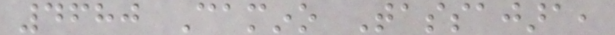4680 Camino Tassajara,
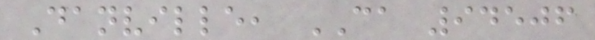Danville, CA 94506
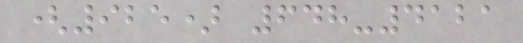(925) 648-4121
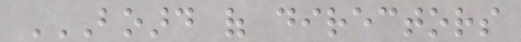BOARD OF DIRECTORS
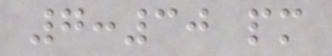7:30 pm
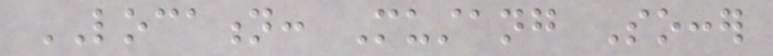LOCATION: Mustang Soccer
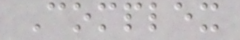Complex
